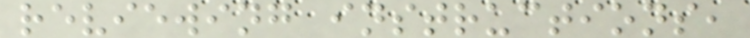reviewing instructions,
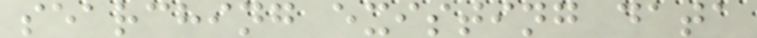searching existing data
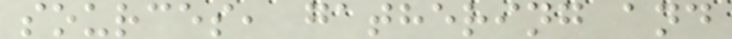sources, gathering and
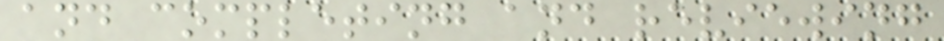and completing and reviewing
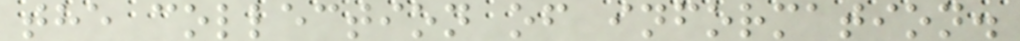the collection of information.
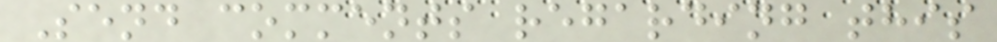Send comments regarding this
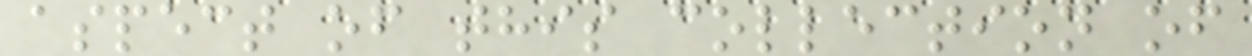aspect of this collection of
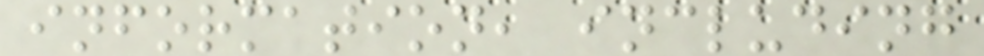information, including
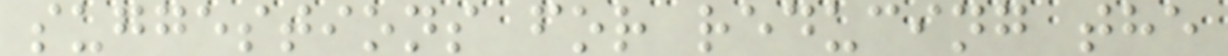suggestions for reducing the
